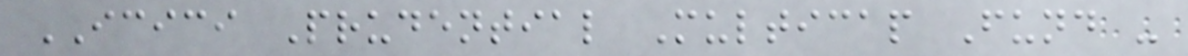ICICI Prudential Multicap Fund -
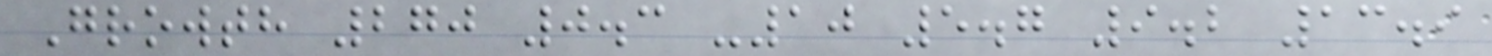Growth 270 0.3 -10 5.7 9.2 13.9
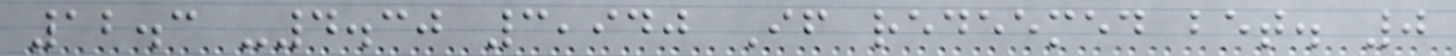12.3 -4.30 3,940 If redeemed bet. 0
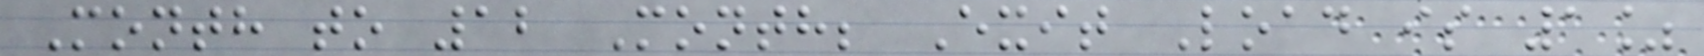Month to 12 Month; Exit Load is 1%
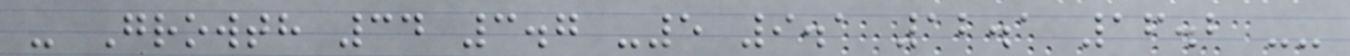- Growth 34 3.7 -5 9.1 12.1 16.2 --
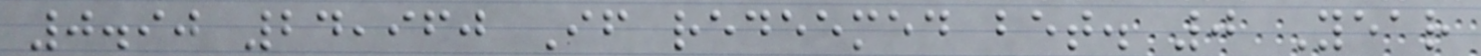0.90 24,960 If redeemed bet. 0 Year
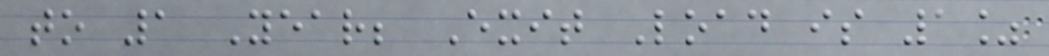to 1 Year; Exit Load is 1%
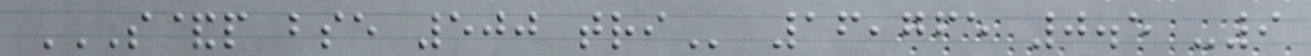S&P BSE 500 TRI 16,765 0.5 -9
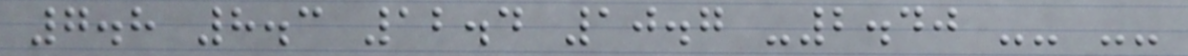7.8 8.3 12.4 10.7 -2.40 -- --
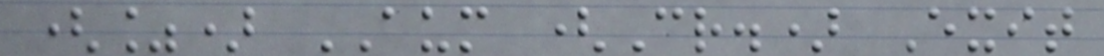(%) AUM (Cr.) Exit
